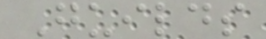Guilds
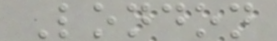London
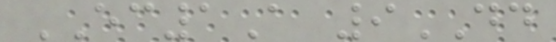EC1A 9DD
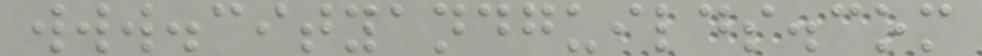www.cityandguilds.com
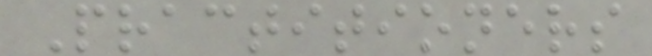Practitioners
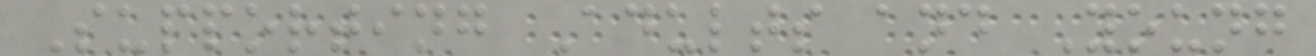Supporting Adults and Young
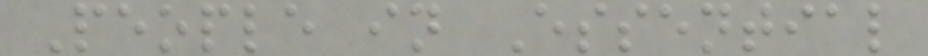People in Essential
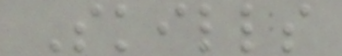Skills
